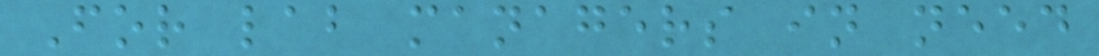For lab managers in need
